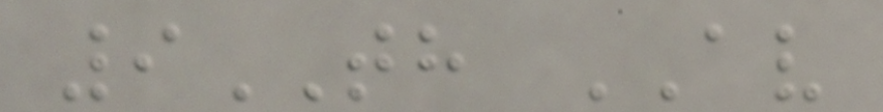9TH AV
